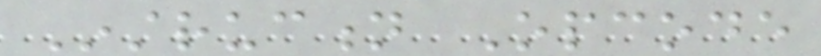Instruction Opcode
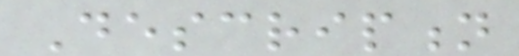Description
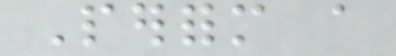Perform a
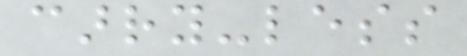carry-less
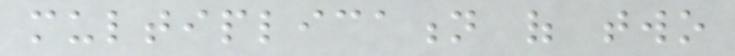multiplication of two
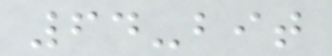64-bit
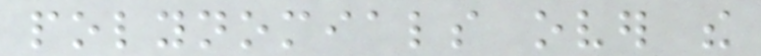polynomials over the
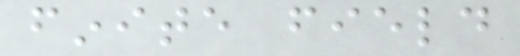finite field
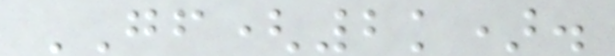GF(2k).
